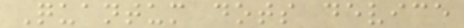Quantum dots device
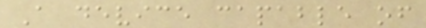A device capable of
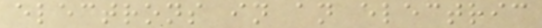electrons in an electric
